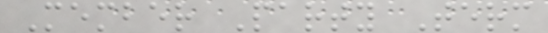Member Party Term
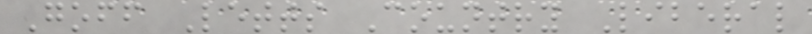Goff Letts Country Liberal
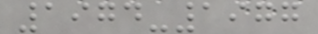1974-1977
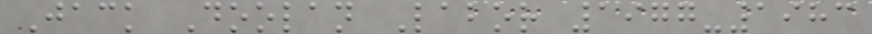Jack Doolan Labor 1977-1983
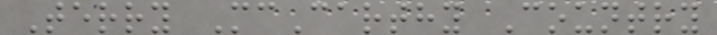Terry McCarthy Country
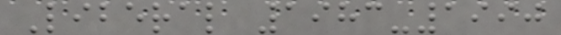Liberal 1983-1990
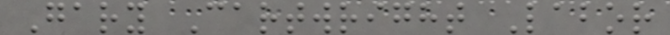Gary Cartwright Labor
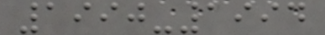1990-1994
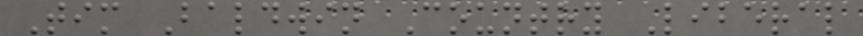Tim Baldwin Country Liberal
